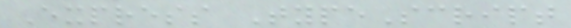Express TypeScript
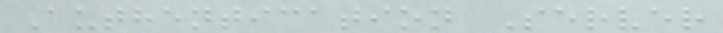Authentication Server
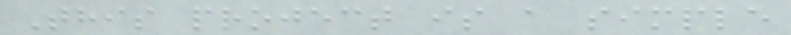This project is a simple
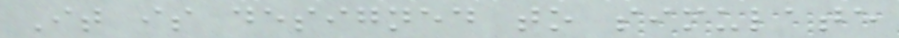It is designed to simulate
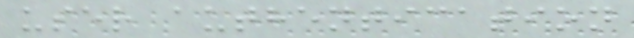user authentication
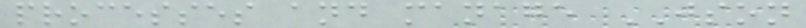processes and manage JSON
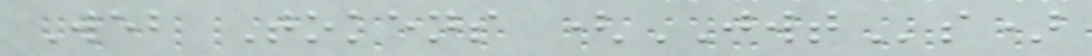Web Tokens (JWTs)
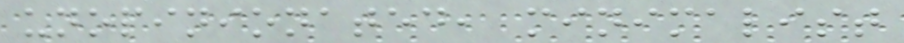unopinionated, minimalist
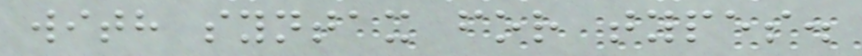with syntax for types.
